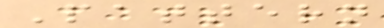Pattern
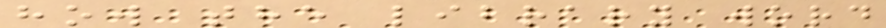how the library word
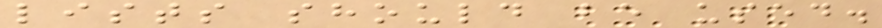lists should be used.
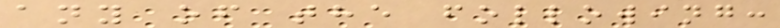any of the following:
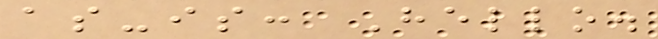as-is: Hello.
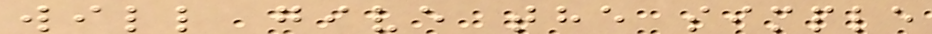will give the simple
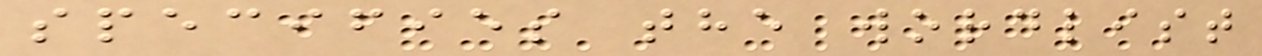specifies the wordlist
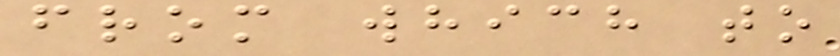from which to
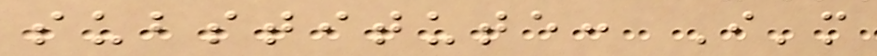substitute: I'm
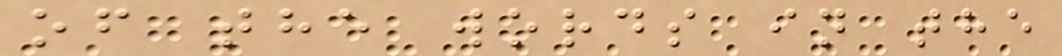of the words in the
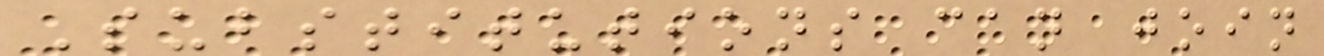Substitutions can join
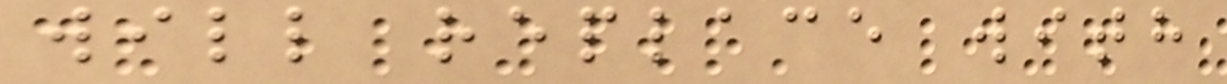will replace with
